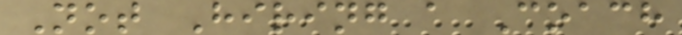Not Hiring a Coach
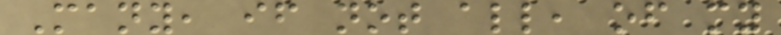Many, if not all, of my
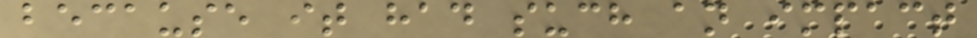because it had such an impact
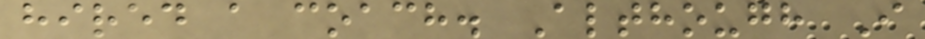hired a coach. Although I
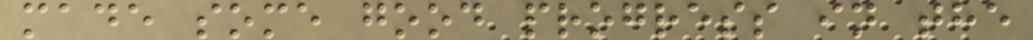made some good progress in the
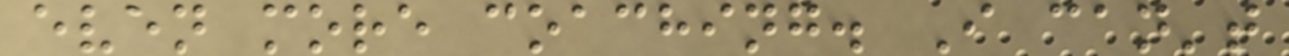even more coaching. I can't
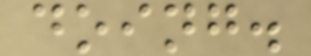doing.
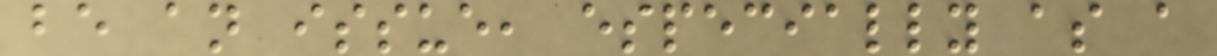be an issue, especially as a
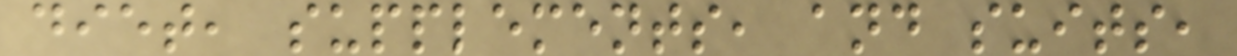diet, supplements, and suits,
